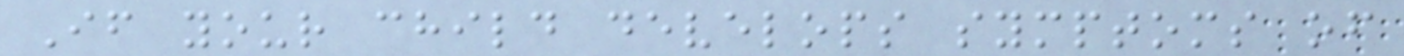If your child develops symptoms of
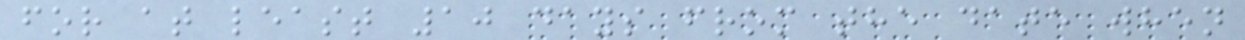for at least 10 days from the date when
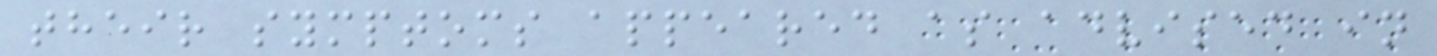their symptoms appeared as advised in
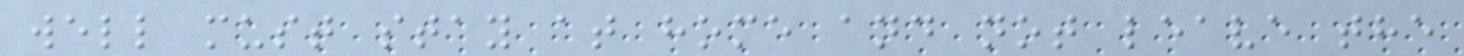well must stay at home and not leave the
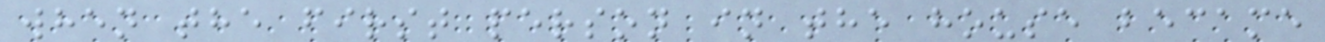when the first person in the house became
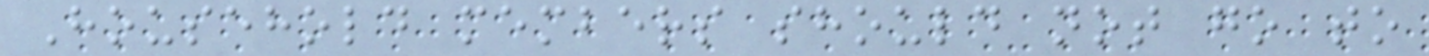Household members should not go to
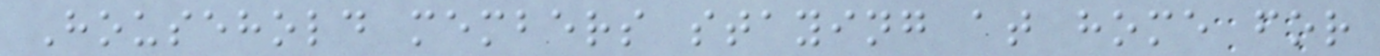Household members staying at home for
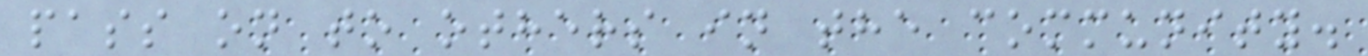pass on to others in the community.
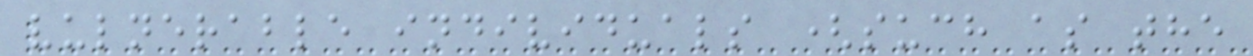vulnerable individuals (such as the
